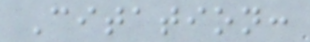Citation:
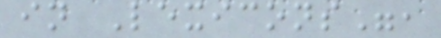in Lexicons",
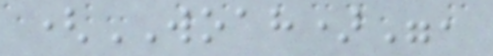(WOAH)",
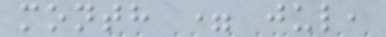month = jul,
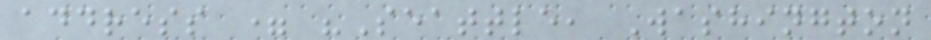address = "Seattle, Washington
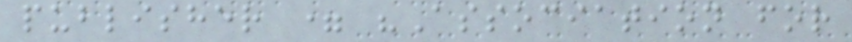publisher = "Association for
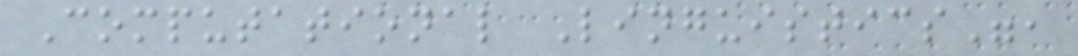Computational Linguistics",
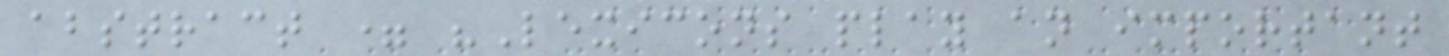abstract = "Lexicons play an important
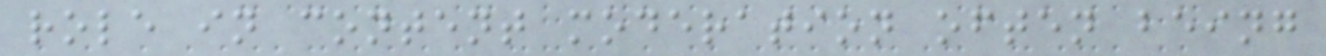role in content moderation often being
